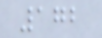172
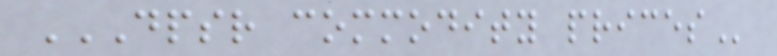DPSR COMMODITY PRICES
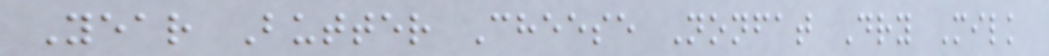Year Butter Cheese Nonfat Dry Milk
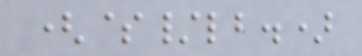($/lb.)
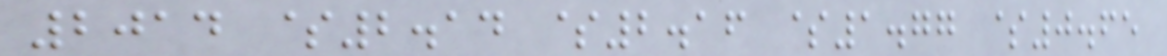2014 $2.14 $2.16 $1.77 $0.65
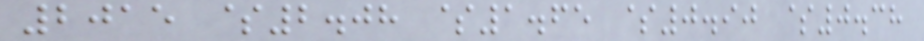2015 $2.08 $1.65 $0.90 $0.38
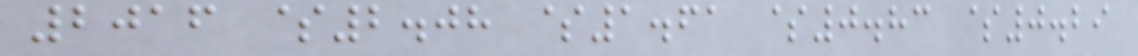2016 $2.08 $1.61 $0.83 $0.29
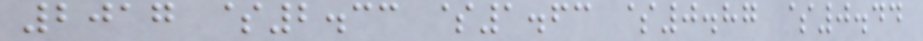2017 $2.33 $1.63 $0.87 $0.44
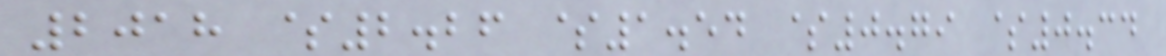2018 $2.26 $1.54 $0.79 $0.34
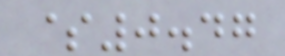$0.47
